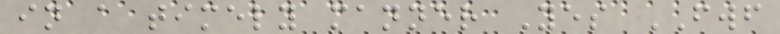in a timely manner Yes FWF
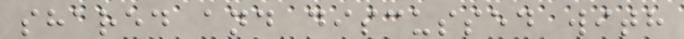shared and discussed with
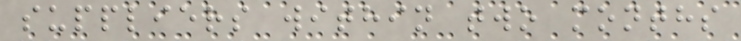suppliers within two months
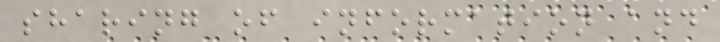sharing of information and
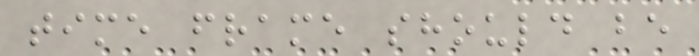time frame should be
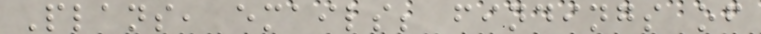Plans, emails; findings of
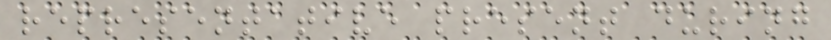representative present during
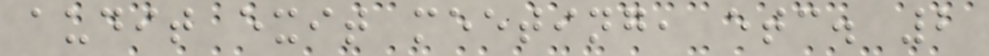audit exit meeting, etc. 2
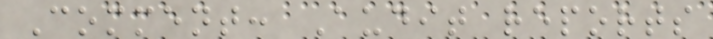Comment: Audit reports
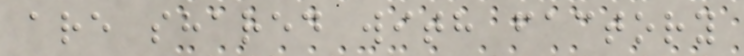are shared with factory
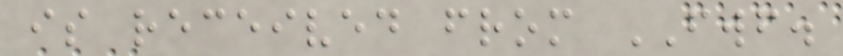is received from FWF.
